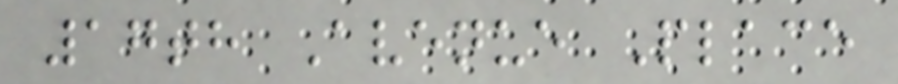17th Avenue Place
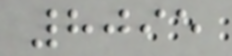8095
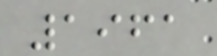1961
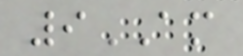9AM
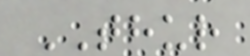THUR
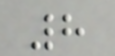8
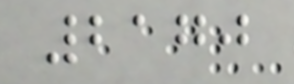2170
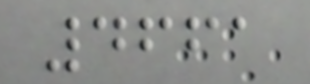4661
